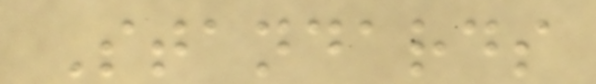Standards
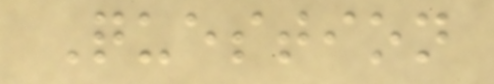Question
